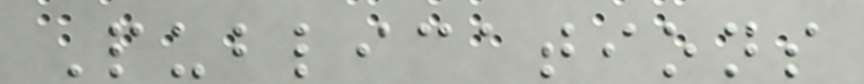Publications
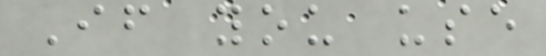If you use
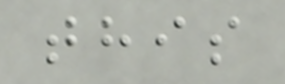this
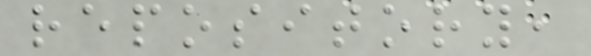repository,
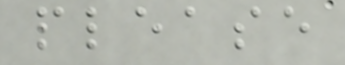please
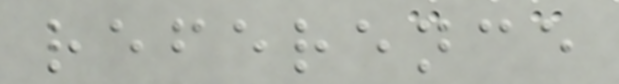reference
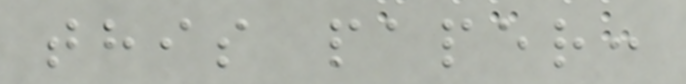this paper:
